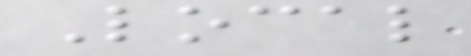Local
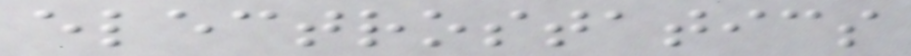electrostatics
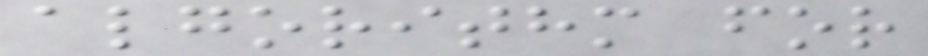algorithm for
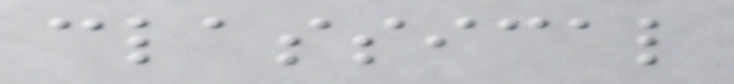classical
